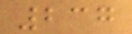237
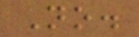No.
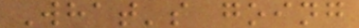What's going
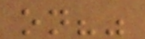on?"
